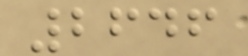2646
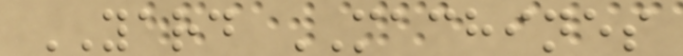YARD MACHINES
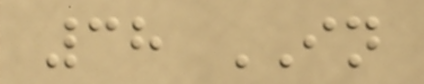38 IN
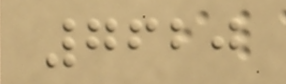7620
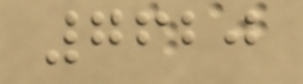7620
